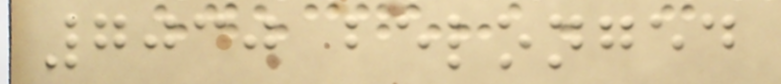7030 belonged
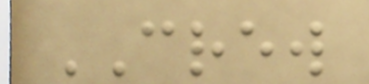CREW
